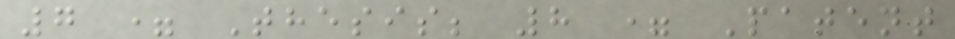7 = Thesis; 8 = Patent
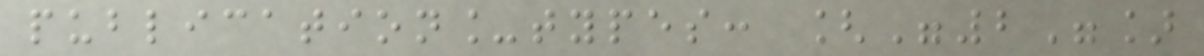publication_types: ["2"]
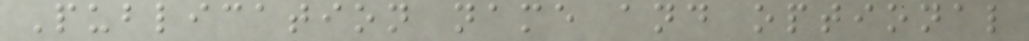Publication name and optional
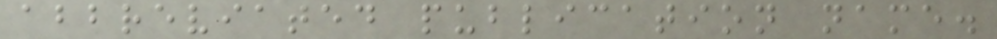abbreviated publication name.
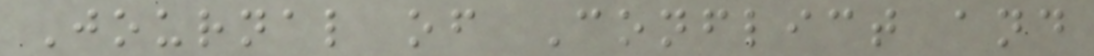Journal of Conflict and
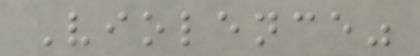Violence"
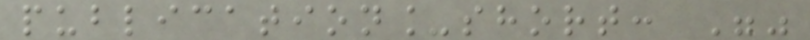publication_short: ""
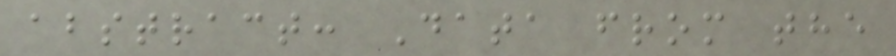abstract: Data from the
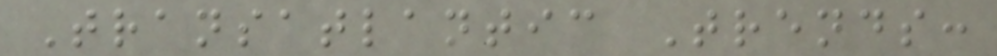Transatlantic Trends:
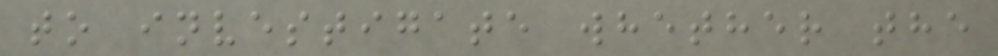to investigate whether the
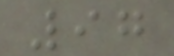97
